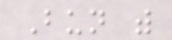Bun with
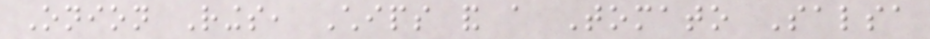Onion Rings, Chips and a Tomato Salsa
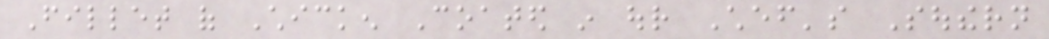Fillet of Chicken Coated in our Chef's Southern
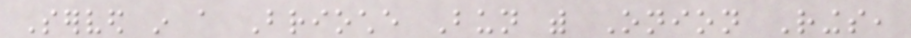Served in a Brioche Bun with Onion Rings,
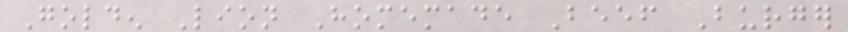Golden Lion Homemade Beef Burger
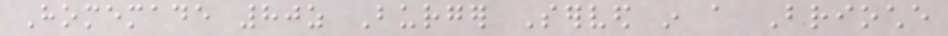Homemade 80z Burger Served in a Brioche
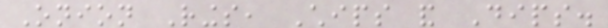Onion Rings, Chips and Dips.
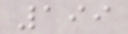199
